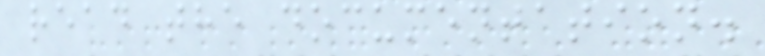read the documentation.
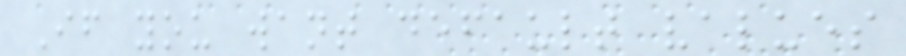If you want default values
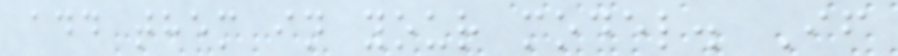add them in your model. If
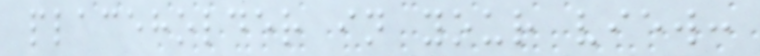placeholder in your view:
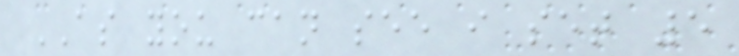AS you can see i set 5
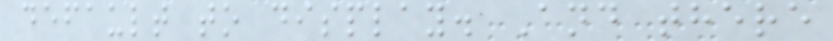default to display. And there
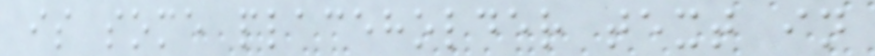is some placeholder text in
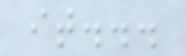it...
